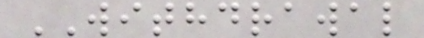WITHDRAWAL
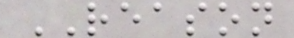REASON
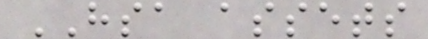HSA assets
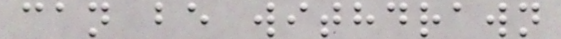can be withdrawn
